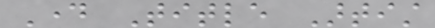Day Title Artist
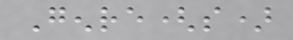Genre(s)
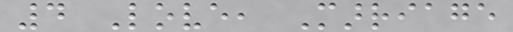4 Love, Marriage
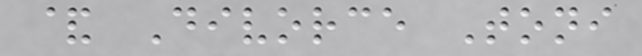& Divorce Toni
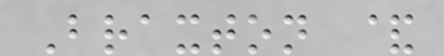Braxton &
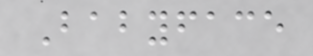Babyface
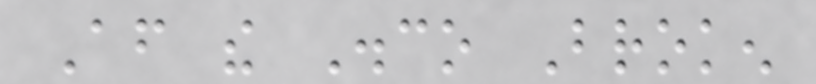After the Disco Broken
